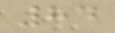84
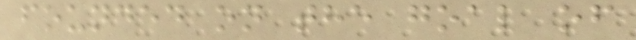founded on the goal of
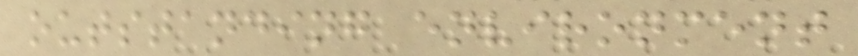outstanding environment
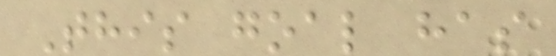This goal has
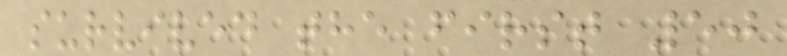survived the first 50
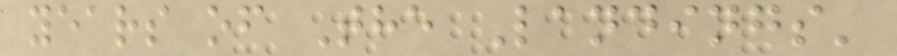years of The Landings'
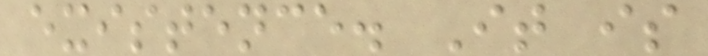existence. It is
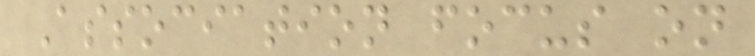Association focus on
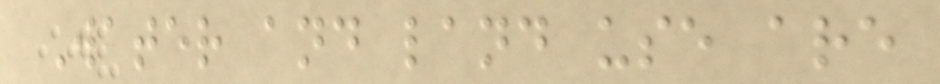Water and land use are
